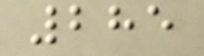285
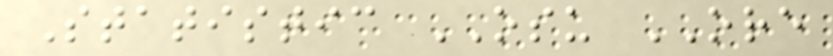Statistic OSU ORE
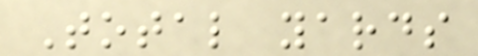Total yards
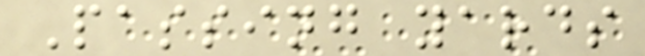Passing yards
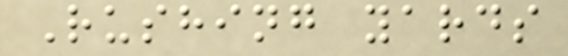Rushing yards
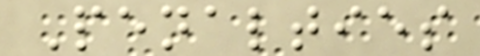Penalties
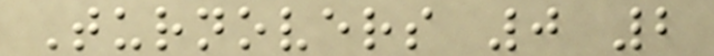Turnovers 0 2
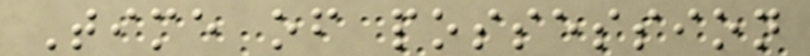Time of possession
